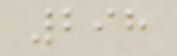298
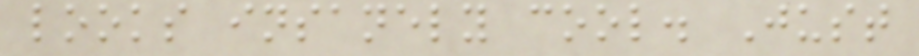looks insanely cool. Just
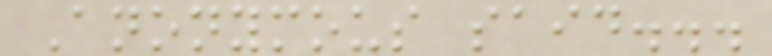Anonymous said...
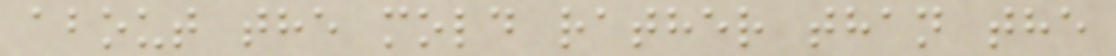about the mold rather than the
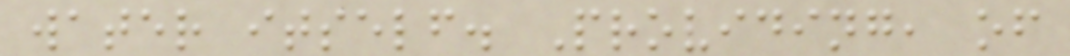water itself. Providing, of
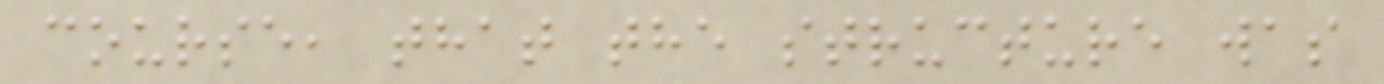course, that the structure was
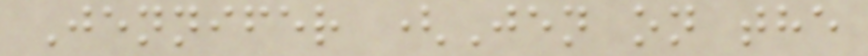Jennifer (Jen on the
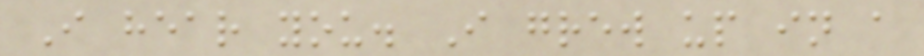I hear you. I grew up in a
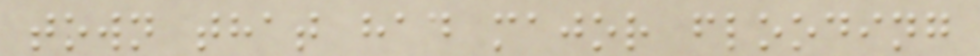town that had major flooding
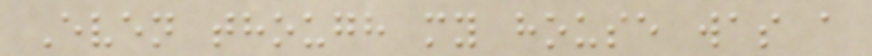Even though my house was a
